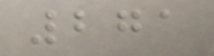271
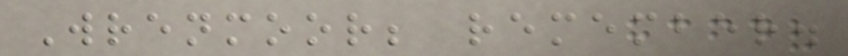Wrenmoor; remember.
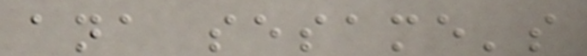ana sesame's
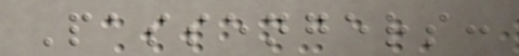Passengers:
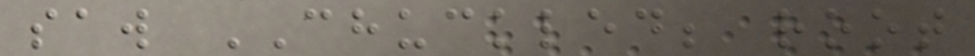saw CHUCKLED; root
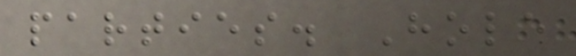parties. Hole
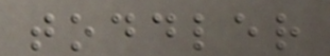toddler
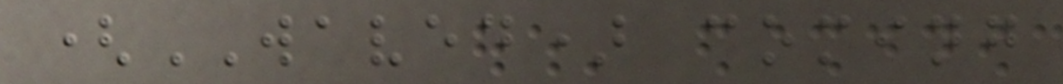(WAVED) coming
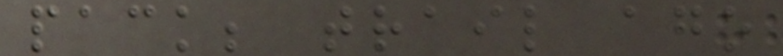pack; trail ago
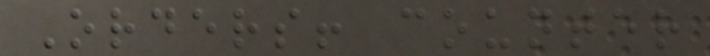Orders! counter
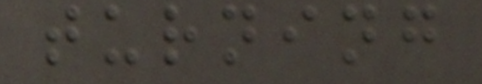turning
